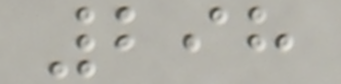298
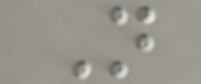N
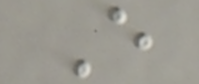E
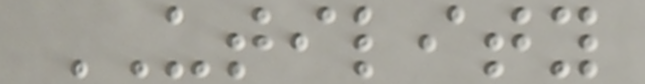UTILITY
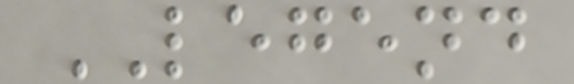LEGEND
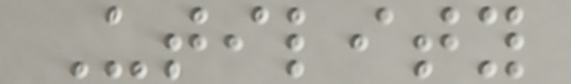Utility
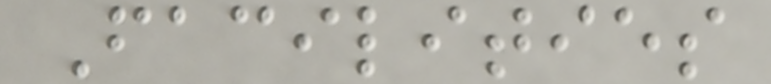Facilities
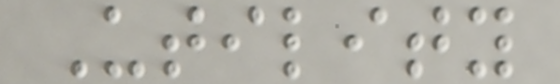Utility
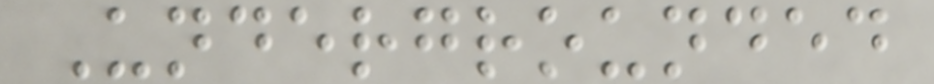Undergrounded
